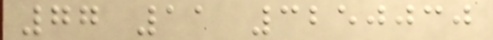77 11 3250030
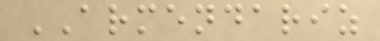ARMENDARIZ
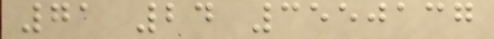71 24 3550137
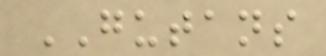GUTANS
